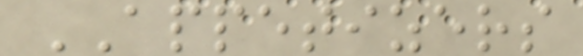APPETIZERS
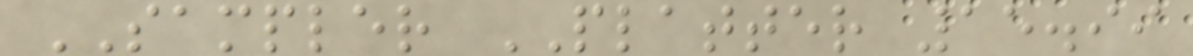SAMPLER PLATTER 15.99
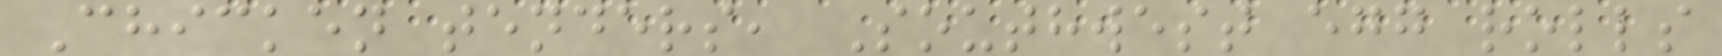Chicken tenders, Southwest egg rolls
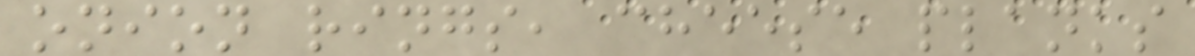onion rings, cheese planks
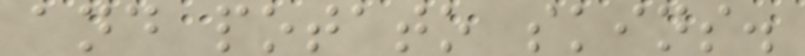and potato skins.
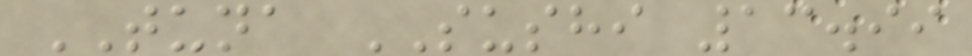TUNA SUSHI 13.99
